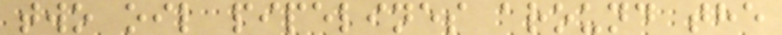two oil pipelines around the
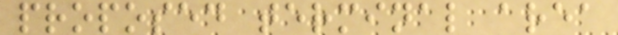proposed terminal area
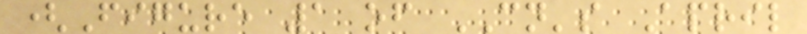(Figure 1 of CN's April
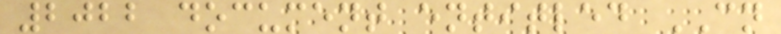2022 document entitled CN
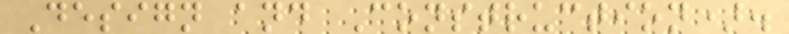Design and Construction).
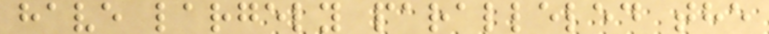have largely paralleled the
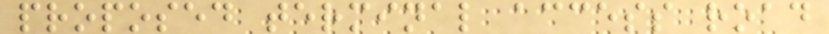proposed terminal access road
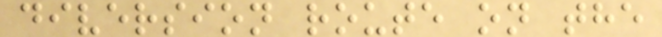diversion route on the
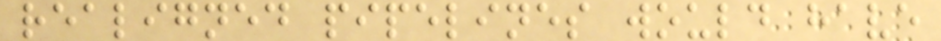realigned pipelines would have
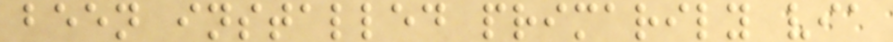been installed primarily via
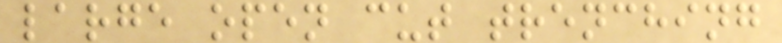large open cut trenching
